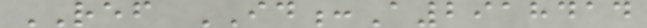REF ID:A2918414
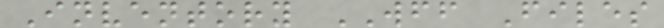Inventory WFF Files
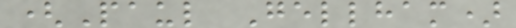(Paul Gellham)
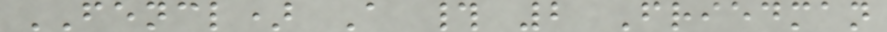FENCL) A # 2 Friedman
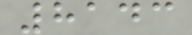8143
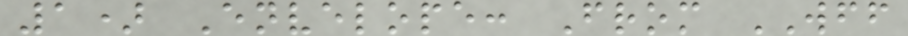1) Envelope: From WFF
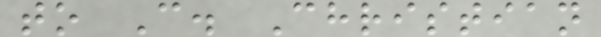to C. Christian
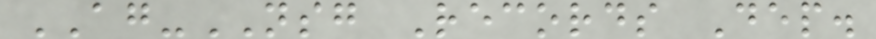AG-NSG Records Dep.
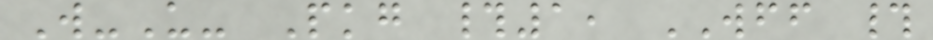W-U- Pkg #1, WFF #
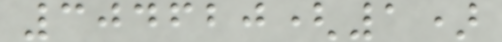304620(1)
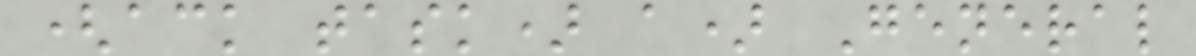(ack task) a) General
